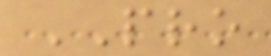PRO
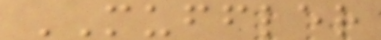MUFFLER
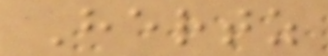Hertz
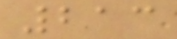213
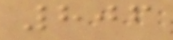806
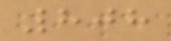808
